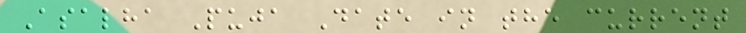Asalha Puja Date in the current
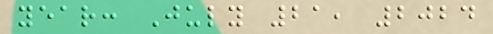year: July 21, 2024
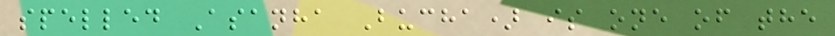spelled Asanha Bucha) is one of the
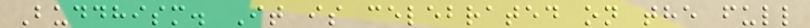Buddhism. It is celebrated on the full
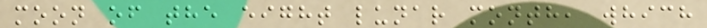moon of the eight lunar month, which
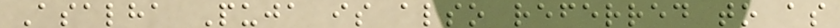Asalha Puja is also referred to as
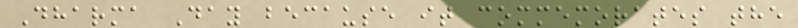Dharma Day because it commemorates the
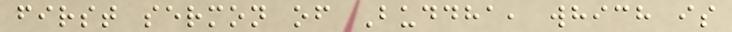first sermon of Buddha, which is
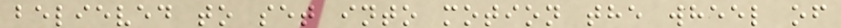believed to set into motion the wheel of
